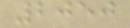2050
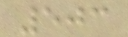503
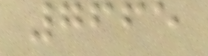7665
